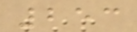253
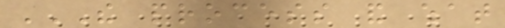THE PROCESS AND WHAT
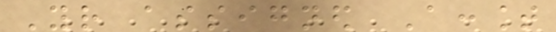Your assigned Account
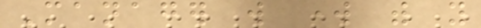Manager will work with you
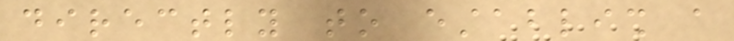directly to establish a
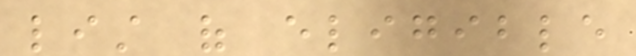list of eligible
